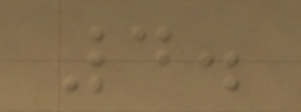4.
